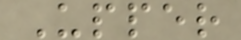Upper
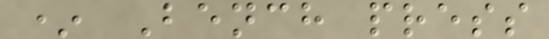* Bench press
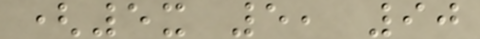(5x 5, 90
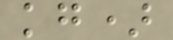kg)
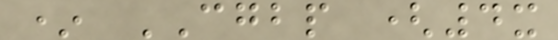* CGBP (4x
